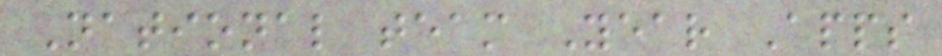National team Year Apps
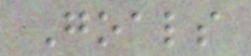Goals
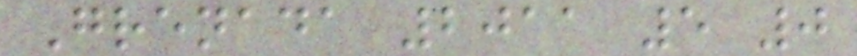Grenada 2011 5 0
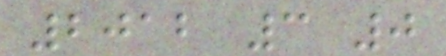2012 3 0
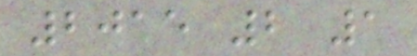2015 2 1
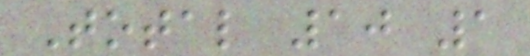Total 10 1
